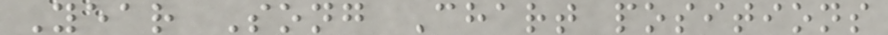Year Song Chart positions
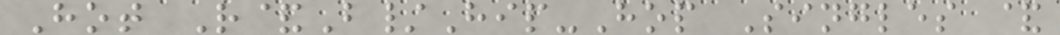Hot R&B/Hip-Hop Singles &
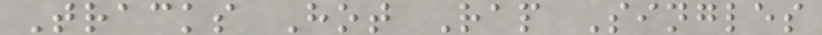Tracks Hot Rap Singles
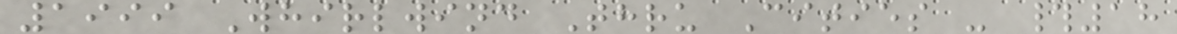1999 Whirlwind Thru Cities - #18
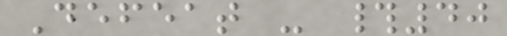Defeat - #40
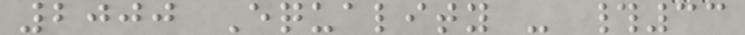2000 Equality - #33
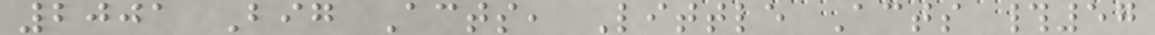2001 Big Acts, Little Acts #57
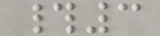#3
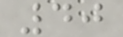40
